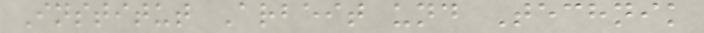Institut Arbeit und Technik
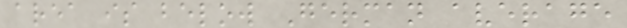area is below German average
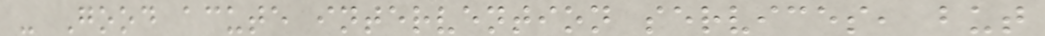- Good acute intervention services, but
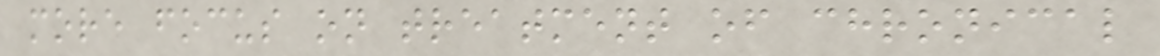more focus on treatment of chronical
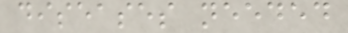diseases needed
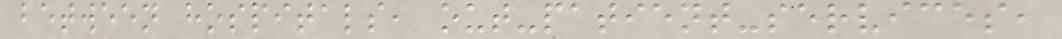between hospitals, out-patient-services,
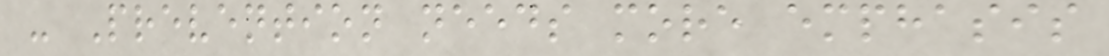- Prevention needs more emphasis
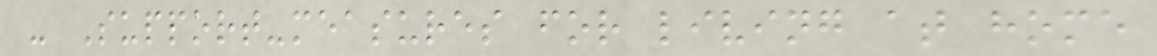- Support-measures for living at home
